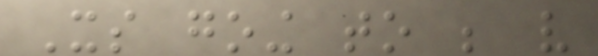Its going to be very
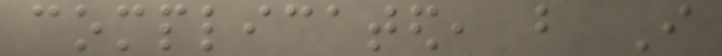complicated, but I
